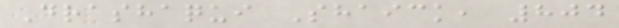Drashaqui Shaick, 804
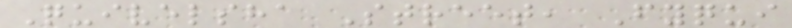Quivelsha Street, Fyqui
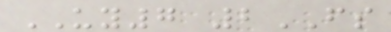UY7 2FS
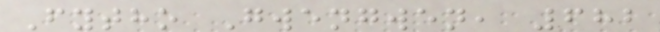Fytho Gwengwen, 682
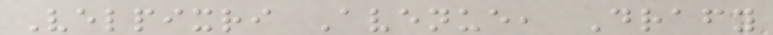Velpixri Avenue, Drafy
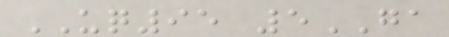UQ95 5GA
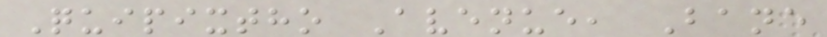Quipixtho Avenue, Bane
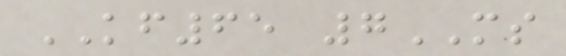KF65 7MS
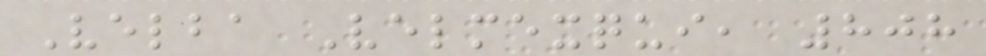Velba Velmexqui, 808
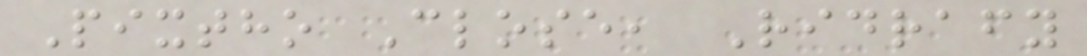Pixtho Close, Ridrafy
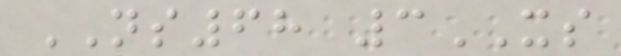NS68 3XS
